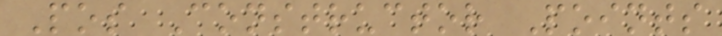Pos Constructor Points
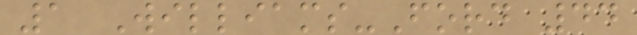1 Williams-Ford 44
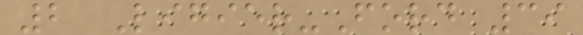2 Ligier-Ford 39
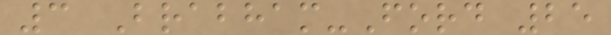3 Brabham-Ford 25
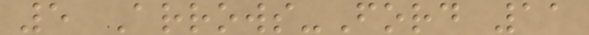5 Arrows-Ford 11
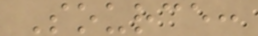Source:
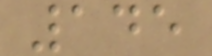145
